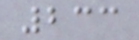233
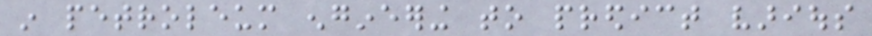in petroleum engineering to predict various
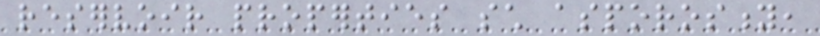reservoir properties such asporosity,
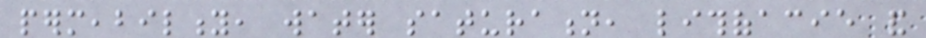permeability, water saturation, lithofacie and
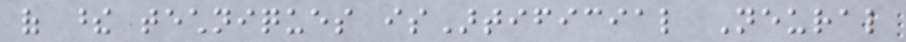of these techniques isArtificial Neural
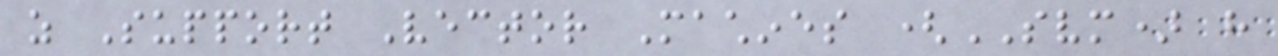as Support Vector Machines (SVM) have
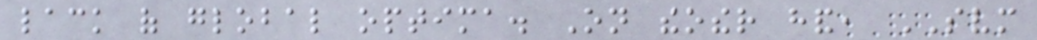lack of global optima. On theother hand, SVM
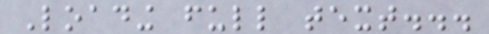Loading full text...
